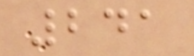241
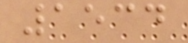1534
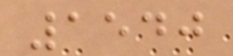1540
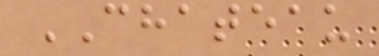CHATEAU
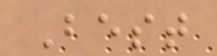Best
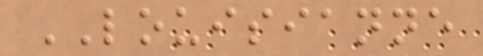LOUISIANNE
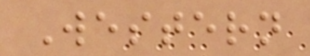Western
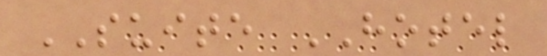SUITE HOTEL
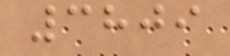3809
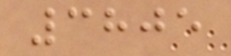3805
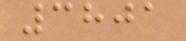3801
